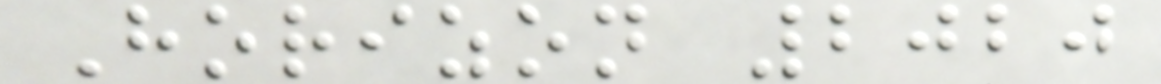Horizon 2020
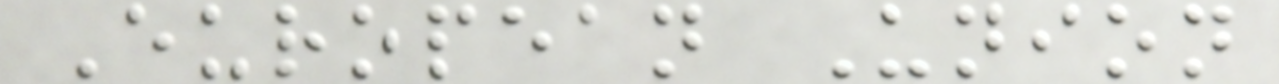European Union
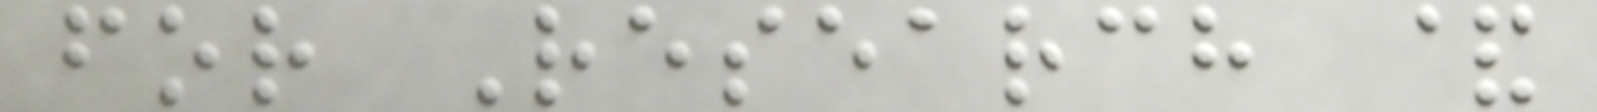for Research &
